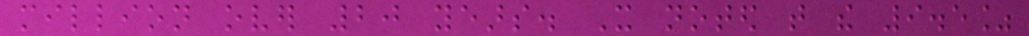million over 20 years. It noted that the 9.5%
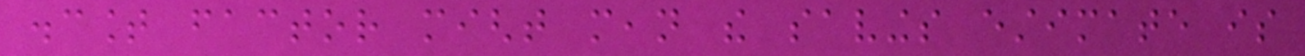discount factor might mean the savings estimate is
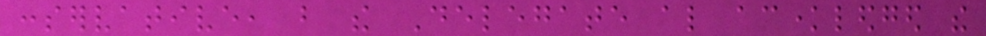conservative, but the Delegate also acknowledged the
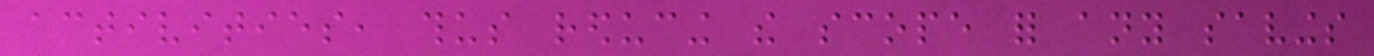activities, thus reducing the scope for any savings
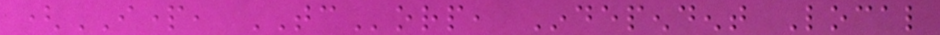(IPART, TCorp, Independent Local
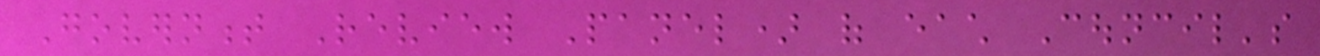Government Review Panel) of each Council's
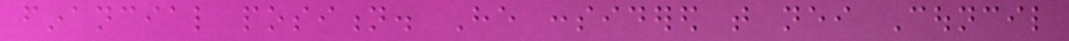financial position. He considered that neither Council
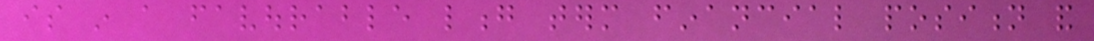is in a favourable long term financial position and
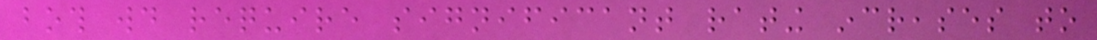both would require significant rating increases to
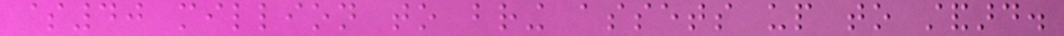$40 million to bring assets up to standard.
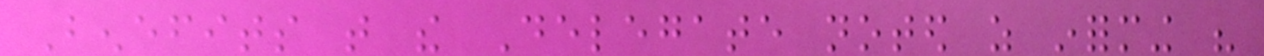Benefits that the Delegate noted as informing his
